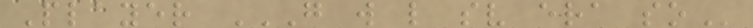Player G W L SV ERA SO
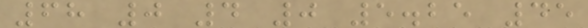68 0 4 0 5.25 45
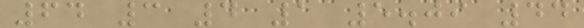64 3 4 1 5.09 44
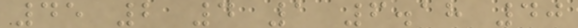45 2 4 1 6.18 40
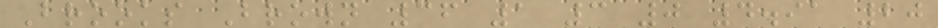Brooks Brown 36 1 3 0 4.91 20
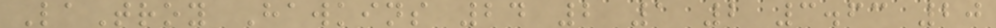LaTroy Hawkins 24 2 1 2 3.63 20
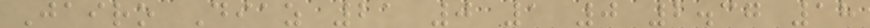Jairo Diaz 21 0 1 0 2.37 18
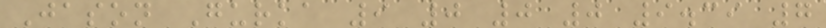Jason Gurka 9 0 0 0 9.39 7
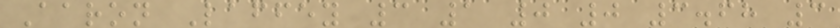Aaron Laffey 3 1 0 0 3.68 3
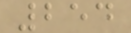254
